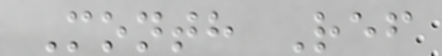Month Ref
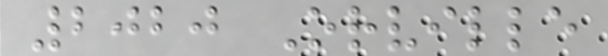2020 Orville
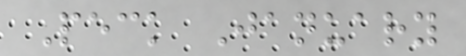Peck January
